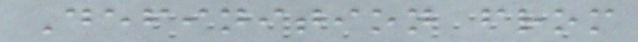Definition from
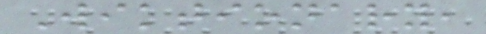Wiktionary,
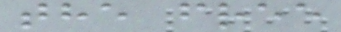the free
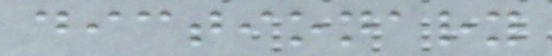dictionary
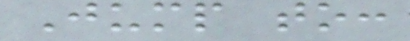Jump to:
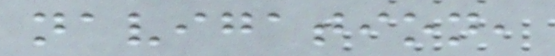navigation,
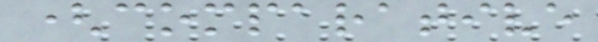(comparative
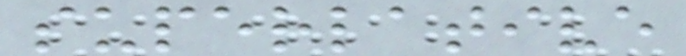superlative
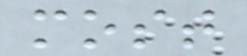most
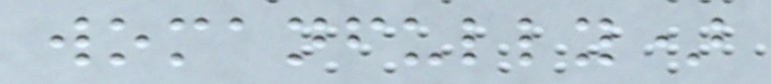womanfully)
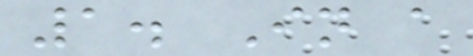1. In a
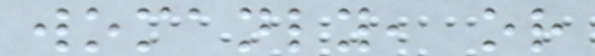womanly, or
